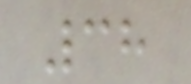38
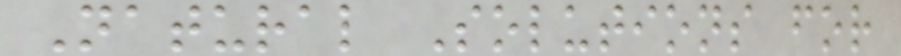Natural Solutions for
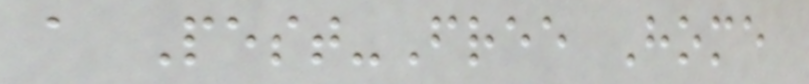a Pest-Free Home
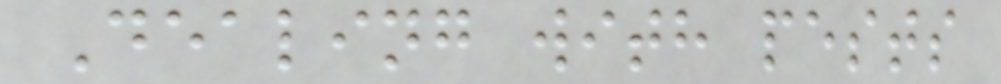Dealing with pests
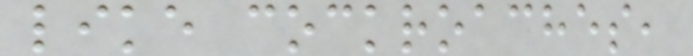like cockroaches,
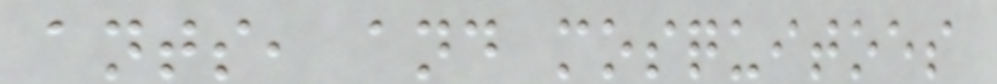ants, and mosquitoes
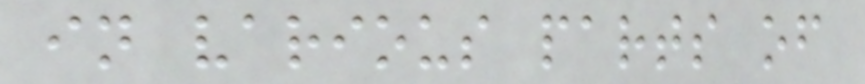in various parts of
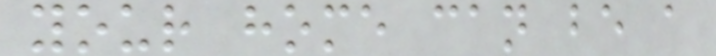your home can be a
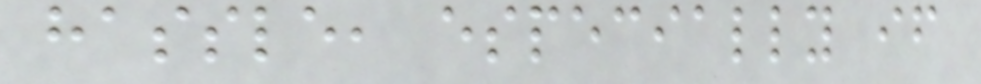hassle, especially if
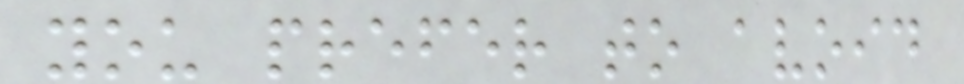you prefer to avoid
